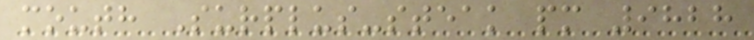mouth Surplus-steak pm 9828
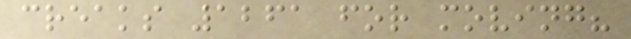creaks 1261 for moving?
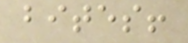bites!
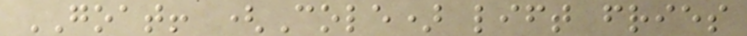GOAT! (Cole) lift fries
